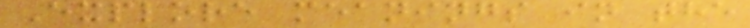Explore meanings in the
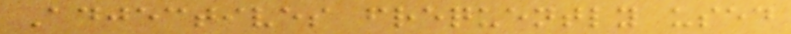Adjectives frequently used
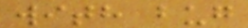with bug
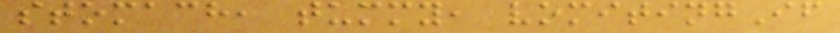stomach, tummy, vomitingIf
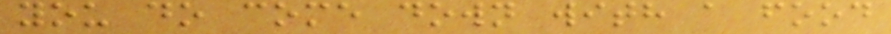you do come down with a food
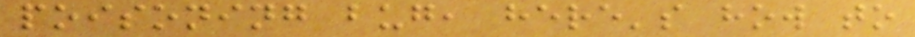poisoning bug, here's how to
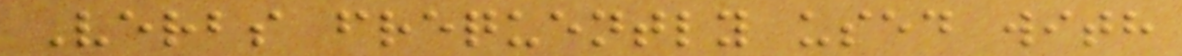Verbs frequently used with
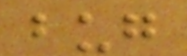bug
